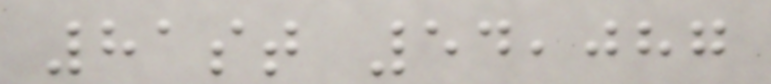81st 54,087
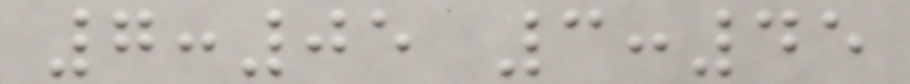7:05 3:45
